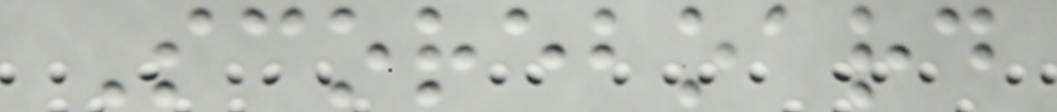Scoreboard
